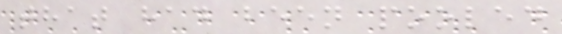that had been pooled
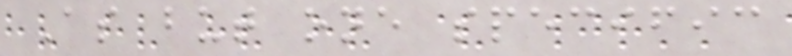As but one specific
